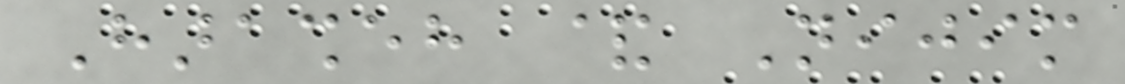Harasheh & Nijim
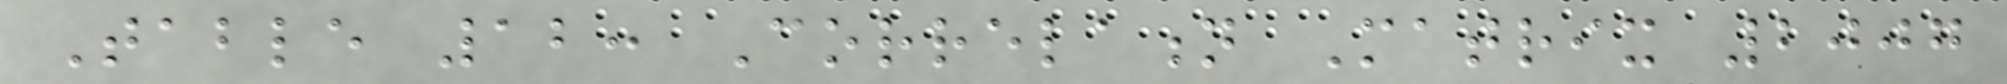Table 12: Correlation Matrix 2007
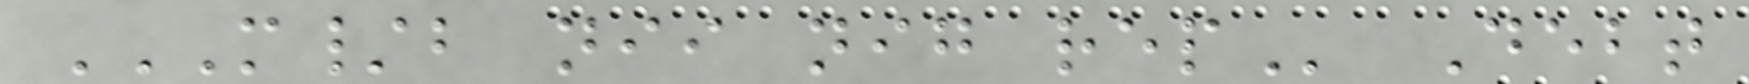M/B NII NIG REP Debt
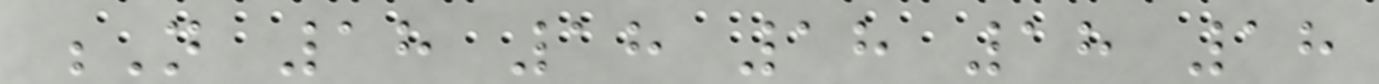N 18 18 18 18 18
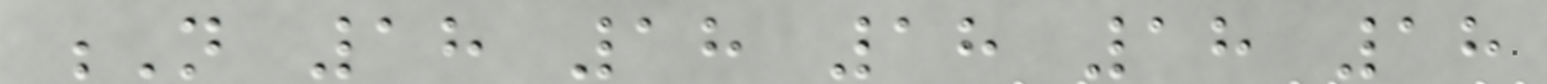N 18 18 18 18 18
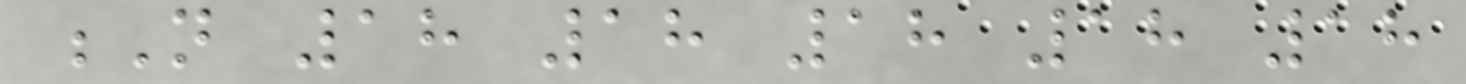N 18 18 18 18 18
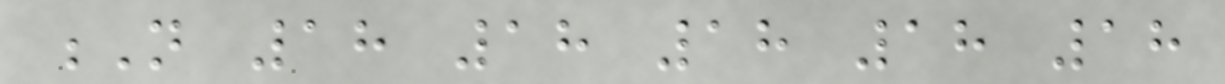N 18 18 18 18 18
